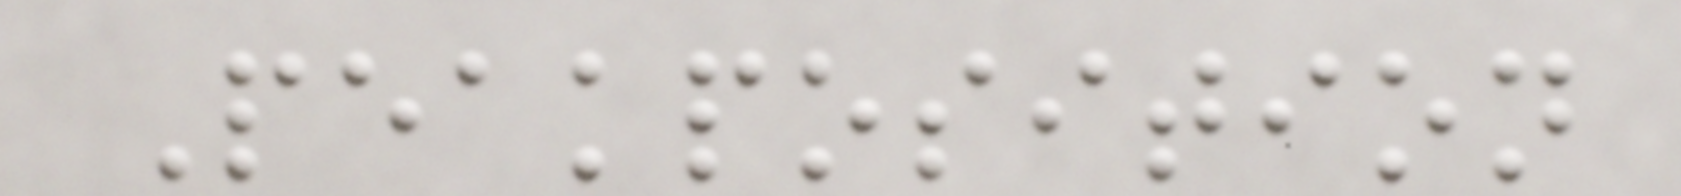Peakposition
